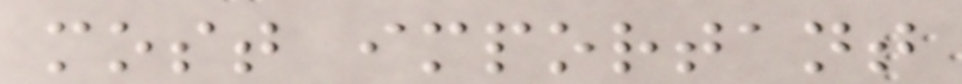most important
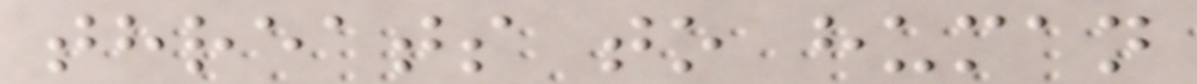threats to human
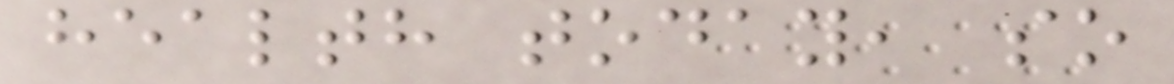health today, so
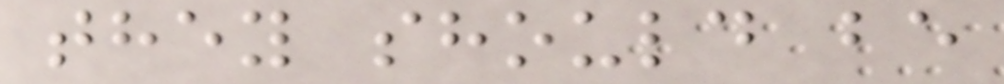they should be
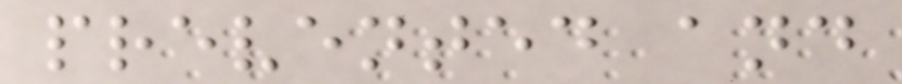prevented and
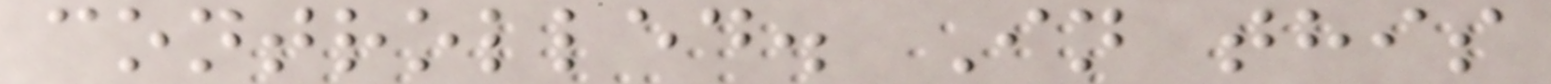controlled. In this
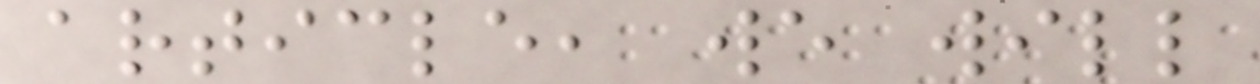article, we will
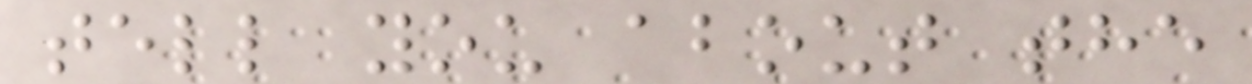tell you about the
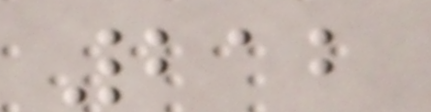212
